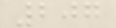207
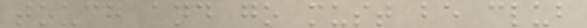touch and go must be club
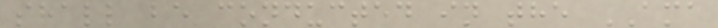shall be conducted in the AMA
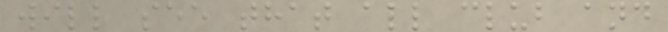will see that all club and
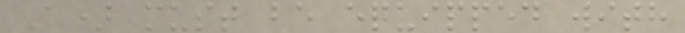A) must be equipped with
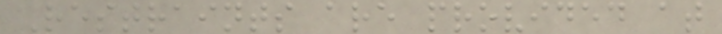Restraints are provided at
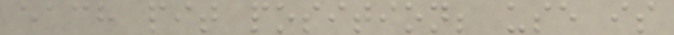each pit position; use is
